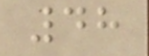48
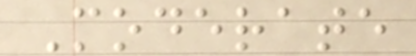Moderate
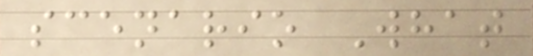scenario What
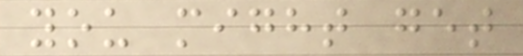you might get
